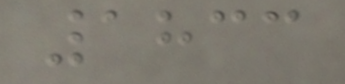1833
